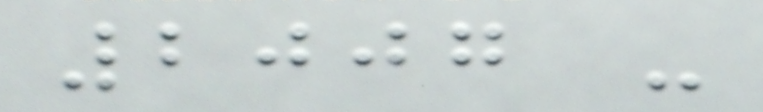2007 -
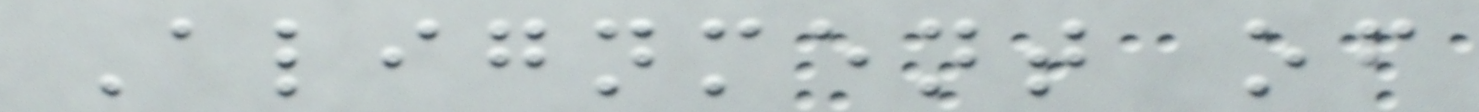Alignment of
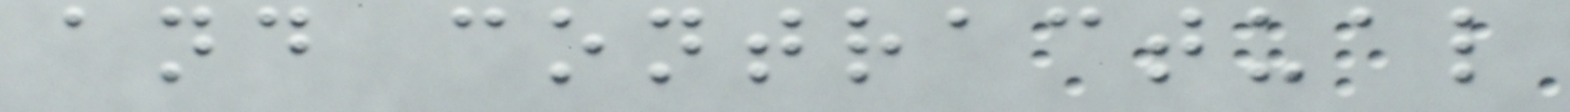and contractual
